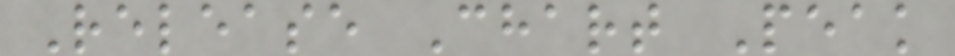Release Chart Peak
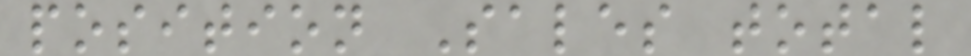position Sales total
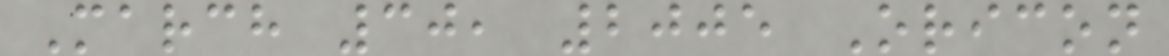March 30, 2005 Oricon
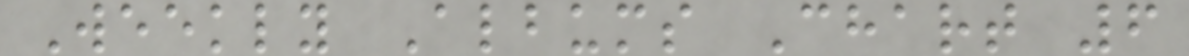Weekly Albums Chart 6
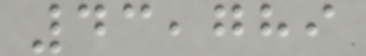43,789
